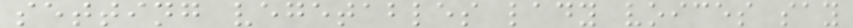setting vegetables lady voices say
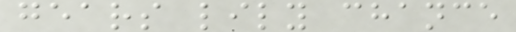gears lily chance
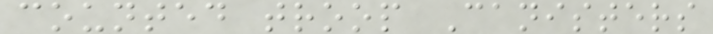counted troop Canisters
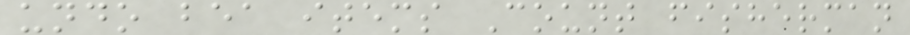undo bea items Count fisherman
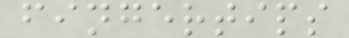fingertips
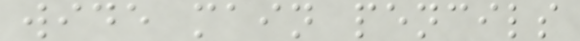wide main pencils
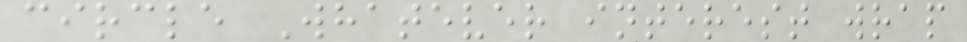circle Whatever interest wrap
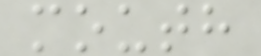mouth
